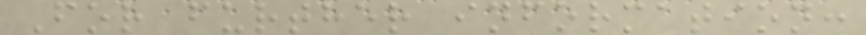For further information:
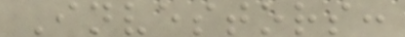Investors:
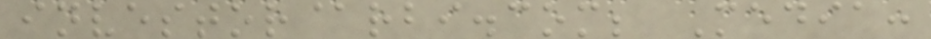investor@rbi.com; Media:
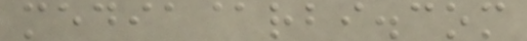media@rbi.com
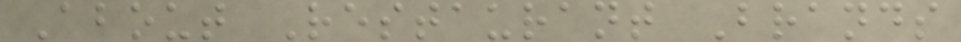About Restaurant Brands
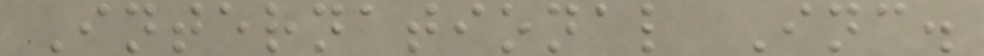International Inc.
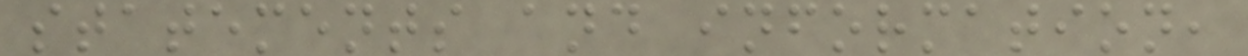statements and information,
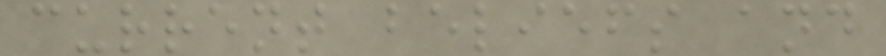current beliefs and
